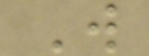W
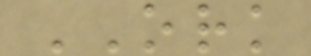ORK
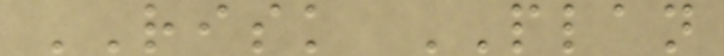RISK PLAN
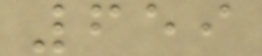659
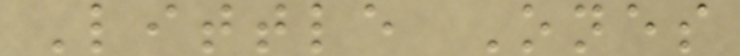Little Ones
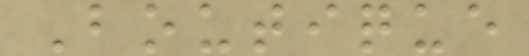Boutique
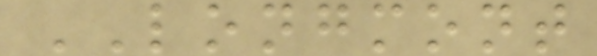LONGMONT
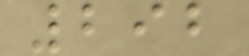292
